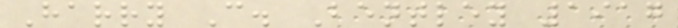Harry C. Bentley 1917
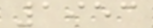1953
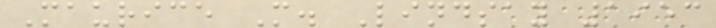Maurice M. Lindsay 1953
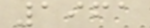1961
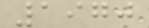1970
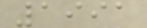1991
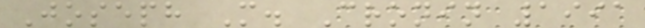Joseph M. Cronin 1991
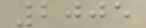2005
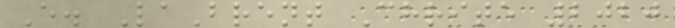E. LaBrent Chrite 2020
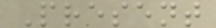Present
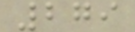279
